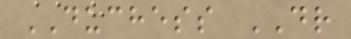DUCHESS DR
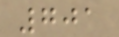701
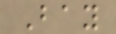Bay
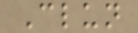Clun
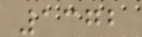1372
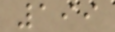199
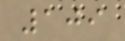109
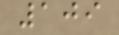109
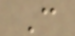C
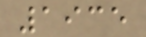1935
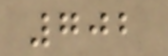702
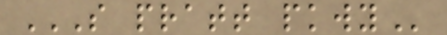S PRATT PKWY
